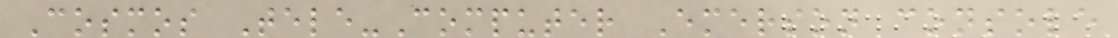Cosmos Tele-Computer Emerson console
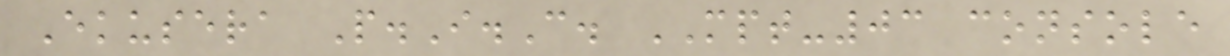Ekusera P.I.C. MPT-03 console
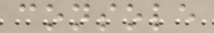console
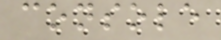console
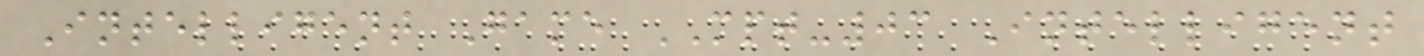Intelligent Game MPT-03 Intelligent
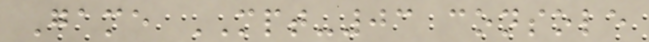Game MPT-03 console
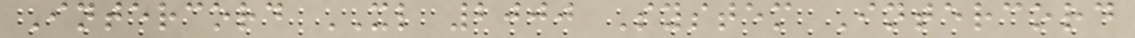Intercord XL 2000 System Intercord
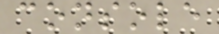console
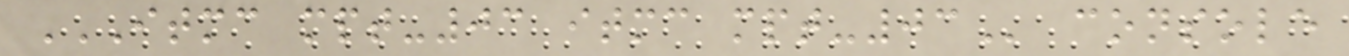ITMC MPT-03 ITMC MPT-03 console
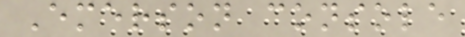Emerson console
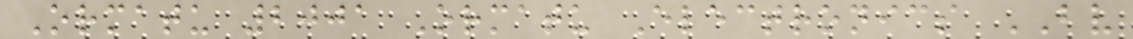Ormatu 2001 Ormatu Electronics BV
